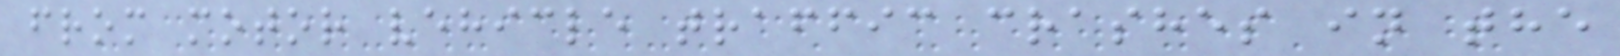from motor vehicle traffic crashes in the
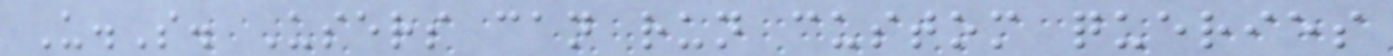U.S. Users can run custom queries
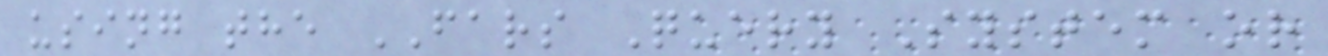using the FARS Query System or
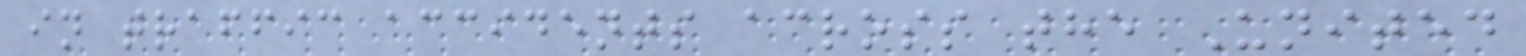in traffic accidents across the United
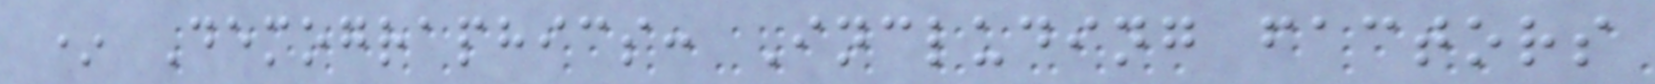* Demographics: Including factors
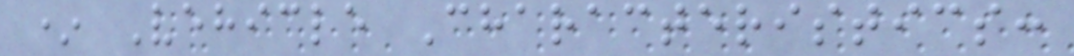* Vehicle Characteristics:
